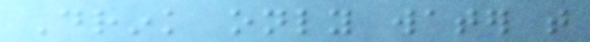Drink only water that
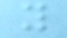you
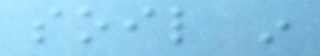soil in
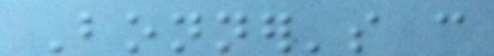Bonner's can
